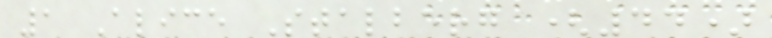1 Alice Stalberg (44)
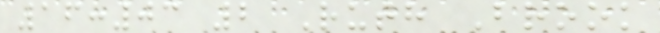16:03 2 Ruth Brook
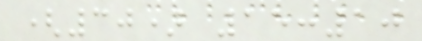(30) 15:10
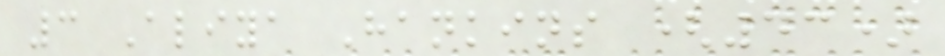3 Aliya Hankins (43)
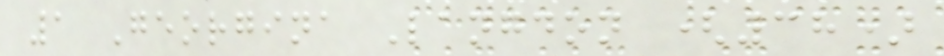1 Georgina Langdon (38)
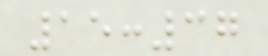15:37
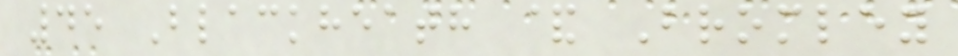45 Blackheath & Bromley
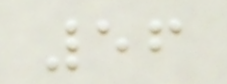56
